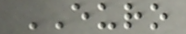EURO
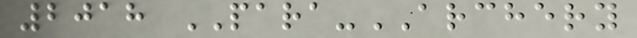2018 PARA-ARCHERY
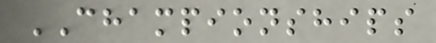CHAMPIONSHIPS
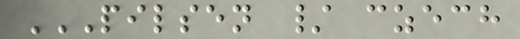PILSEN / CZECH
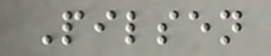Pilsen
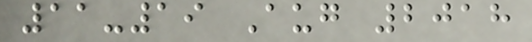11-19 Aug 2018
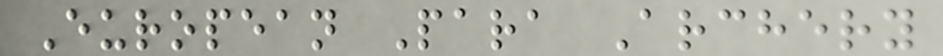European Para Archery
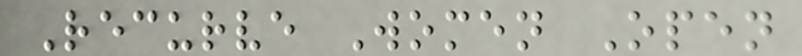Recurve Women Open
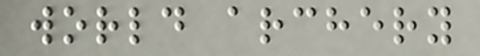world archery
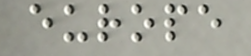europe
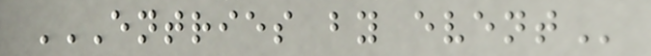ENTRIES BY EVENT
